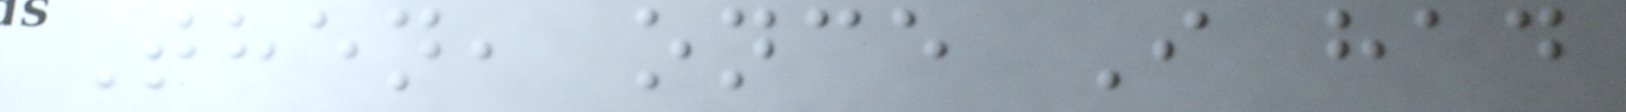Then, once I had
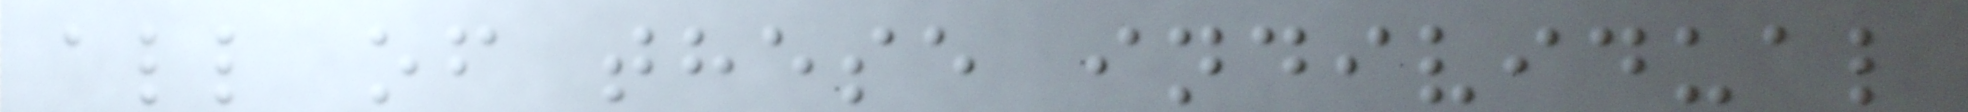all of these individual
